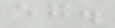eg.
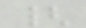{
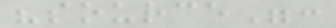"source":
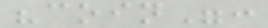"coin":
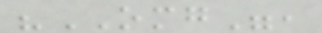"OMG",
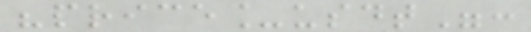"price_usdt":
